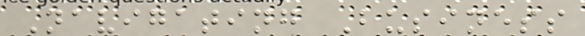Navigating Business
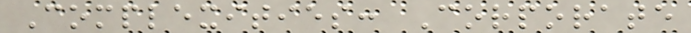Complexities: Corporate
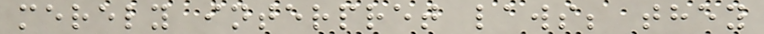merely interpret laws; they
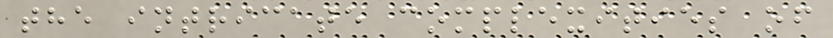the intricate complexities of
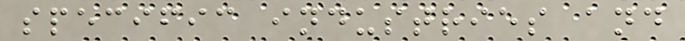specific industries and
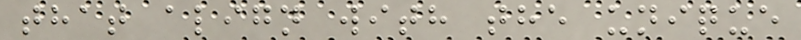that align with the unique
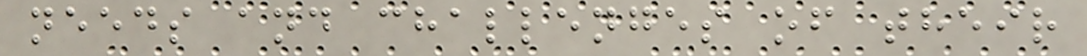needs and challenges of their
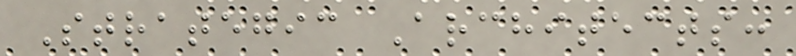Strategic Architects:
